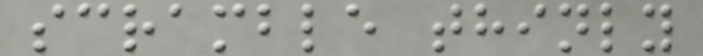scramble thinly
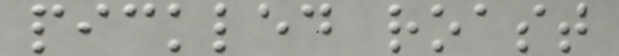pickled roast
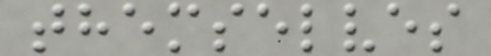themselves
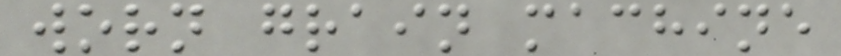worn grain machine
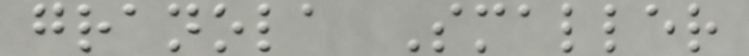granola Smaller
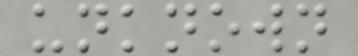unknown
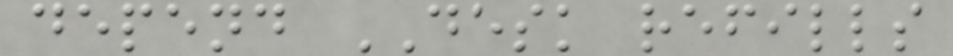depend DESK refills
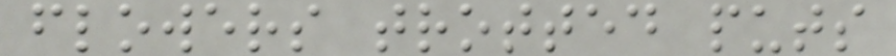flowers trotted puts
